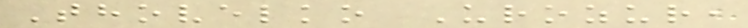Thovelko Urozur,
